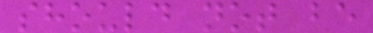should not be
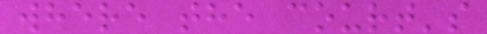where the court's
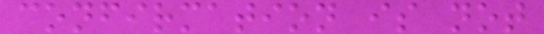confirmation is not
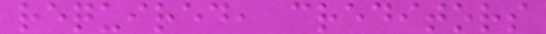required, creditors
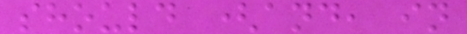should (and, in
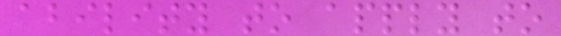ability to apply to
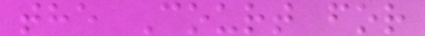the Court for
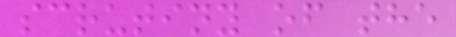scrutiny of the
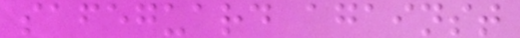safeguard against
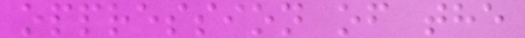oppression of the
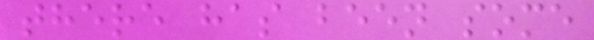there has been some
